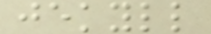jekyll
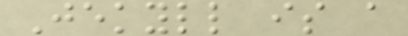Jekyll is a
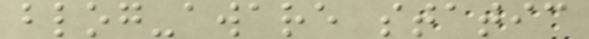blog-aware static
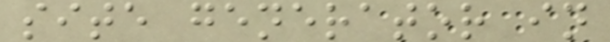site generator in
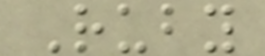Ruby
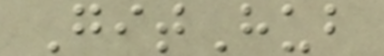GitHub
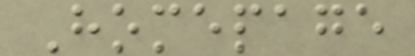Homepage
